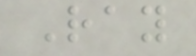Ray
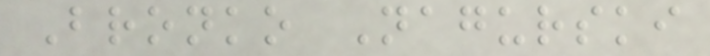Bronko Nagurski
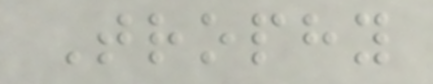Trophy
